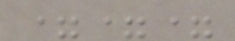===
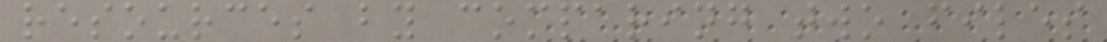resources by comparing two files
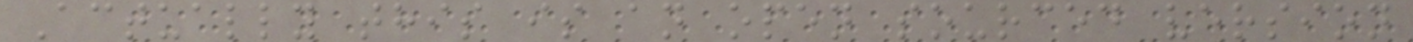Actually this is an open sourced version
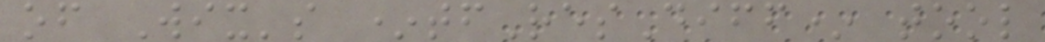of Wix's *tfResDiff* tool
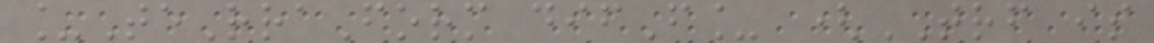_TeRraForm difF_ (TRF is
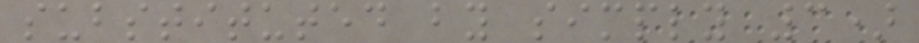substituted by simply 3)
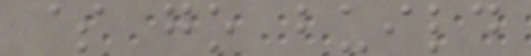$ go build
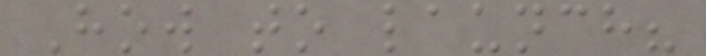How to launch?
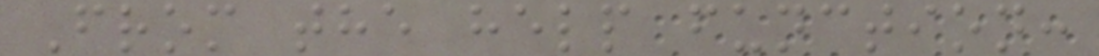From the help function:
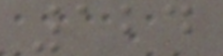124
